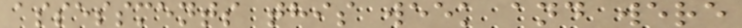assessments this week and were
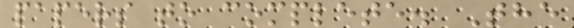papers to complete. The
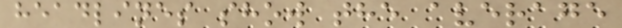headlines show the average
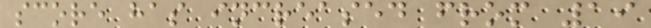score has increased from 19
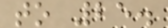to 25.
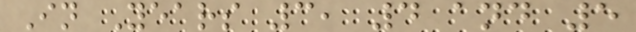In Years 3, 4 and 5
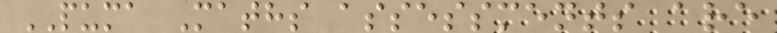PUMA Maths assessments are
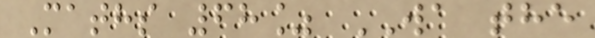Maths 68% WA the
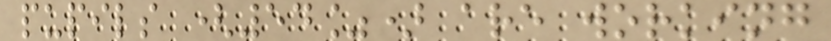pupils (54%) are working
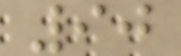90
